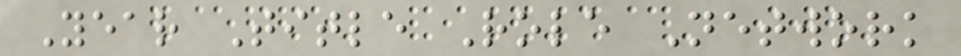Year Title Role Network
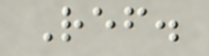Ref.
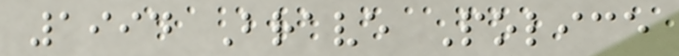1994 Brave Police
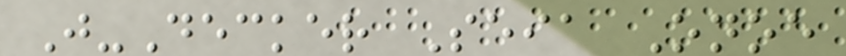J-Decker Seia Onoe
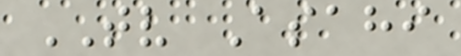TV Asahi
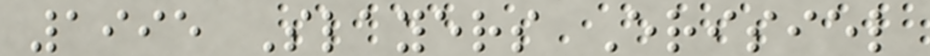1995 Slayers Erisiel
